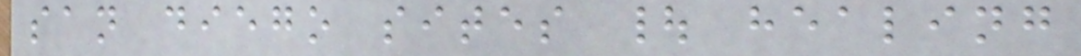san diego sites | healing
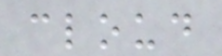cloud
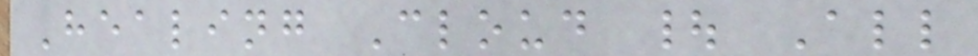Healing Cloud | All
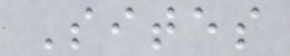Sites
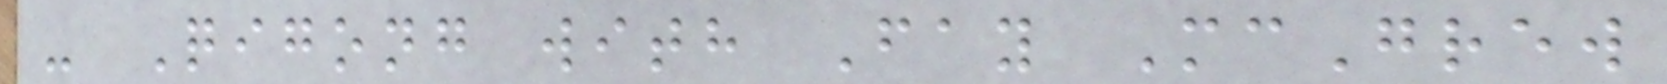- Qigong with Fay McGrew
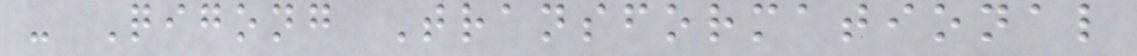- Qigong Transformational
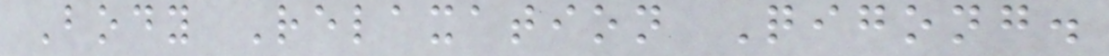Body Relaxation Qigong.
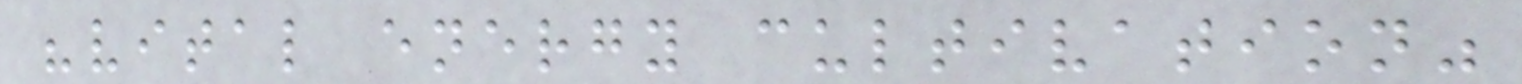"vital energy cultivation"
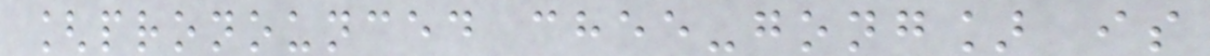[pronounced chee-gong] is
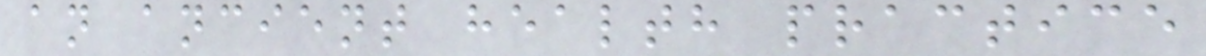an ancient health practice
